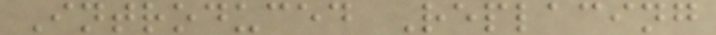Introduced Replacing
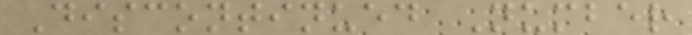Discontinued Number
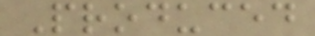Produced
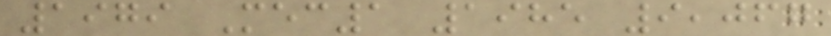1979 Mec1 1985 9,067
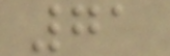71
